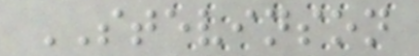STEVINSON
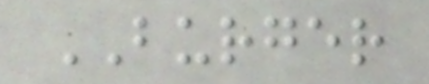BURGER
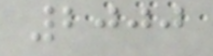2000
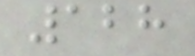128
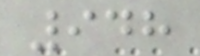948
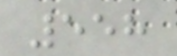558
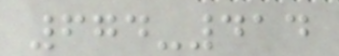674-414
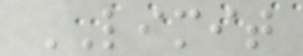LIMIT
